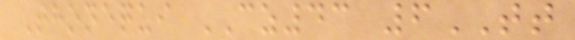Thonequi CZ43 6TT
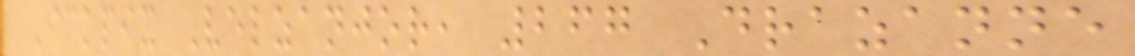Ickpix Velzanjor, 267 Drazanne
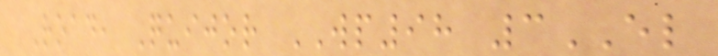Road, Quijor WP98 3EL
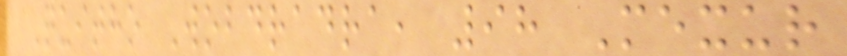Quitho Wobdradra, 98 Mexur
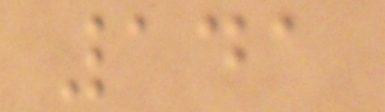141
